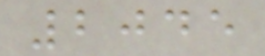2045
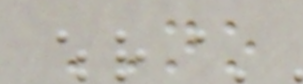NO
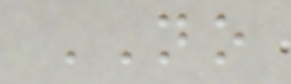NO
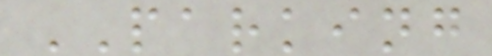PARKING
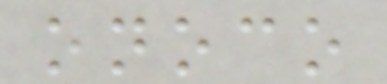onoco
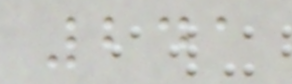241
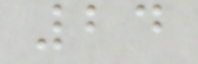24
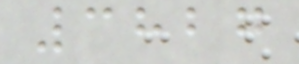3827
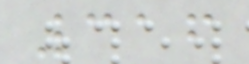316
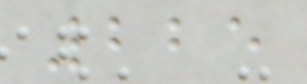225
